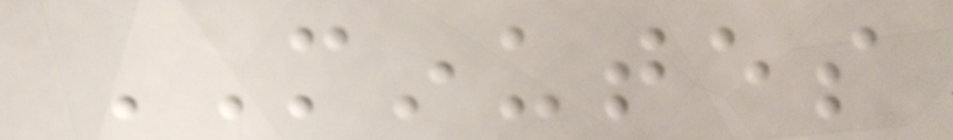MINUTES
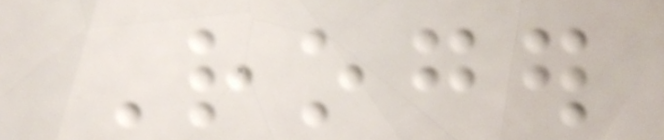Roger
